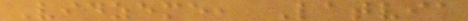Vidzeme, Latvia
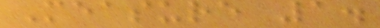Measure 1.
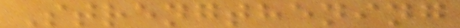Strengthening
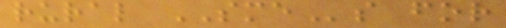rural SMEs for
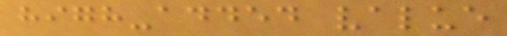high-added value
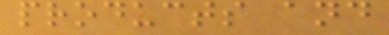products and
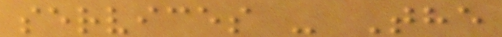services - The
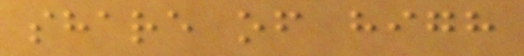share of high
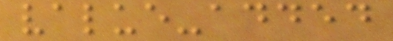value-added
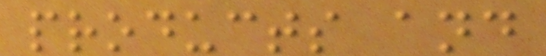products and
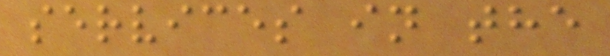services in the
